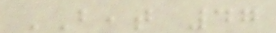BEAT 47
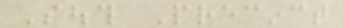South Precinct
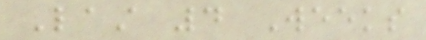Last 4 Weeks
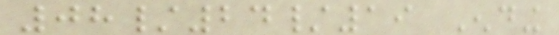08/24/19 Ending
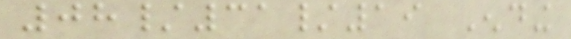08/31/19 Ending
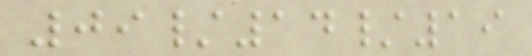09/14/19
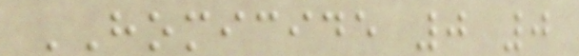HOMICIDE 0 0
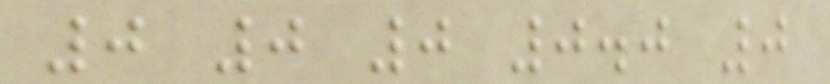0 0 0 0.0 0
